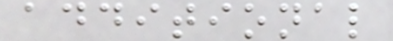additional
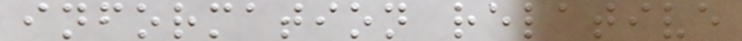information relative
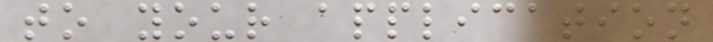to your application
